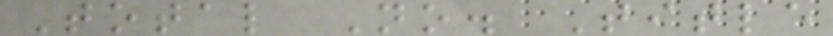Total No. Title
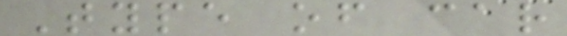Type of car
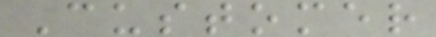Customer
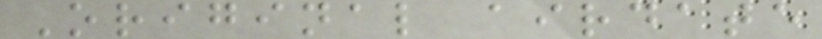Original airdate
